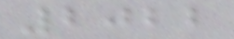2022
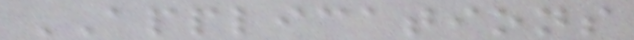APPLICATIONS
